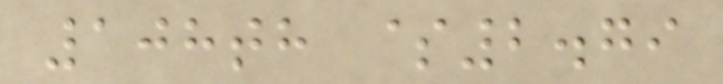108th $2.79
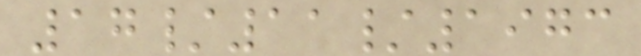17/11/1973
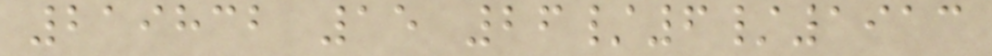219832 15 26/6/1913
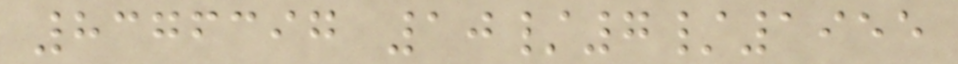8376397 10/7/1955
